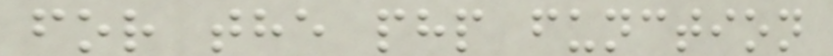for the php function
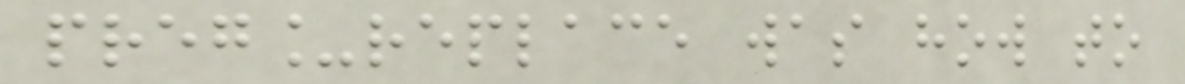preg_replace was how to
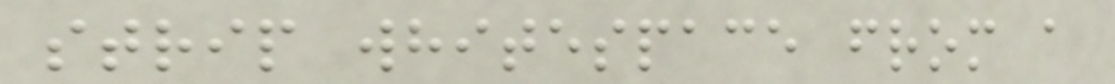strip whitespace from a
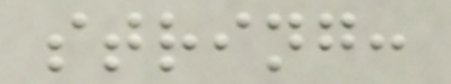string:
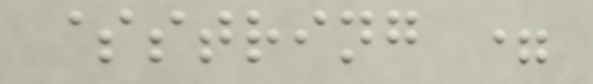$string =
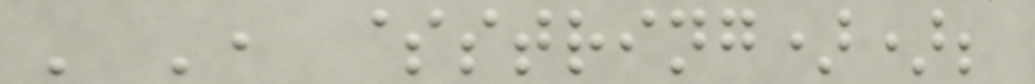' ', $string));
